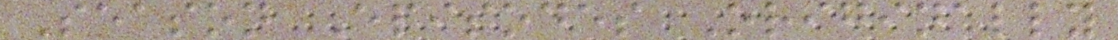Season Episodes Originally
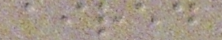aired
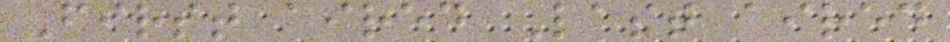First aired Last aired
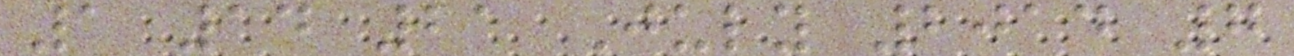1 14 21 July 2014 7
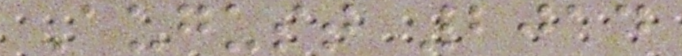August 2014
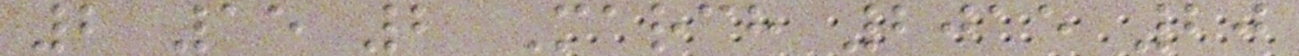2 15 2 March 2015 20
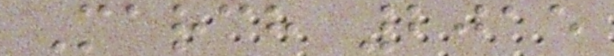March 2015
